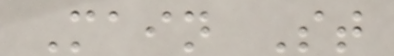Main St
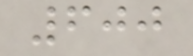600
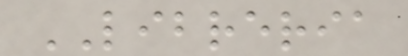LIBRERIA
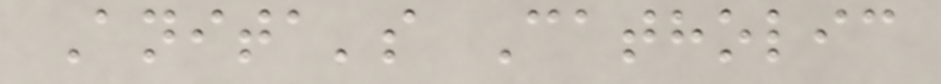Anita's Catholic
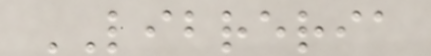LIBRERIA
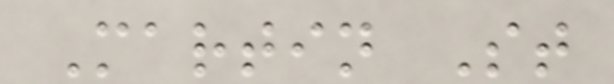Martin St
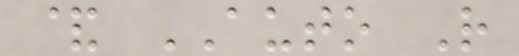& AUTO R
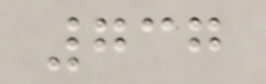737
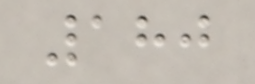180
